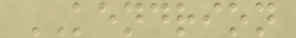KENDRION
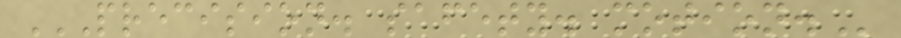PRECISION. SAFETY. MOTION.
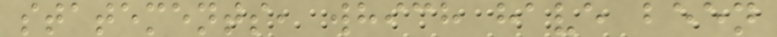statements, which have been
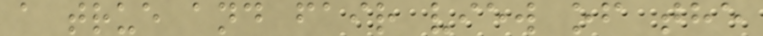a true and fair view of the
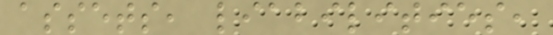assets, liabilities,
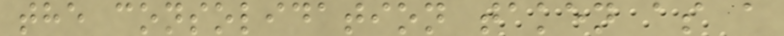the consolidation taken as a
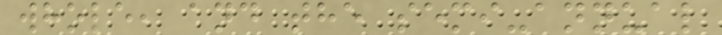whole, and the semi-annual
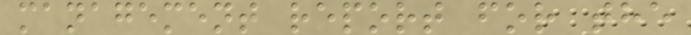management report for the
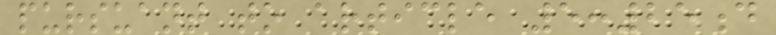pursuant to article 5:25d
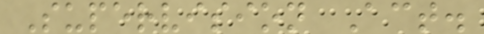Supervision Act.
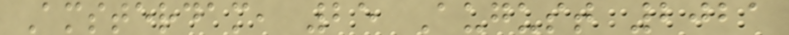Amsterdam, 25 August 2021
